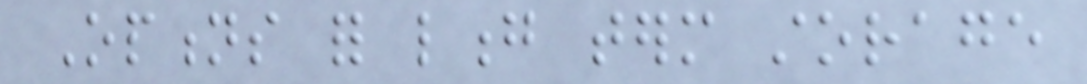Options for long term storage
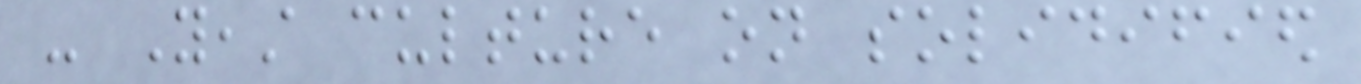- Yeast culture on solidified
